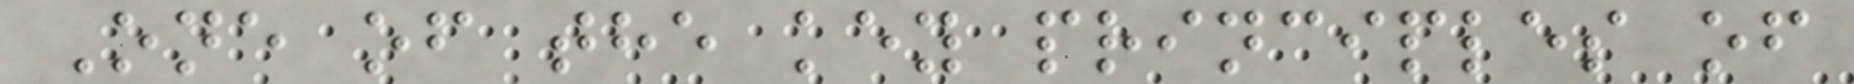One of the key principles of
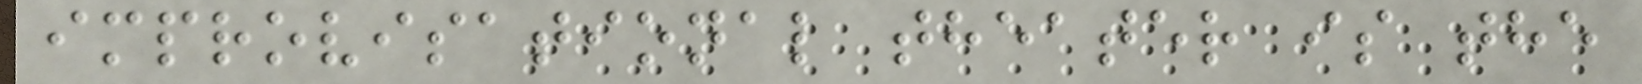improvisational theater is the
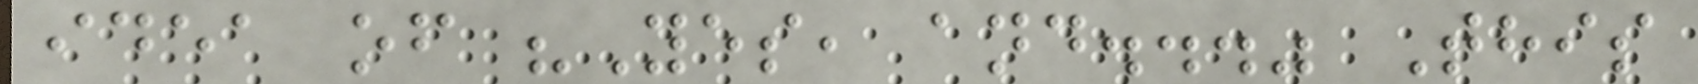idea of "Yes, and..." This
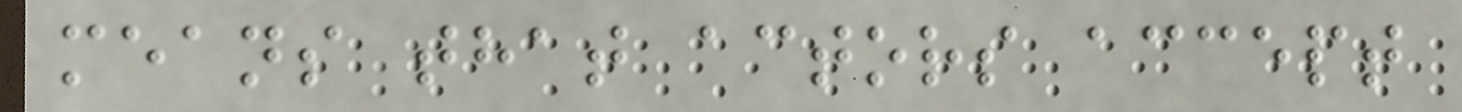means that actors accept
